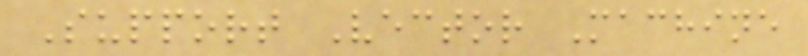Support Vector Machine
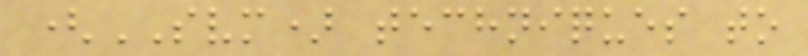(SVM) techniques to
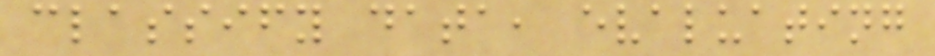classify data, evaluating
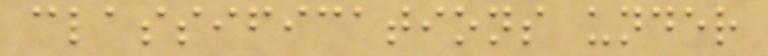classifications under
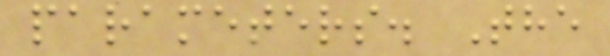parameters. The
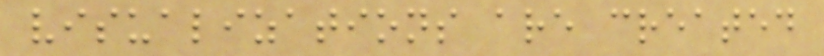visualizations are created
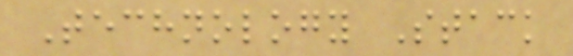Technology Stack
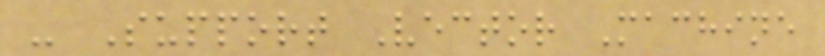- Support Vector Machine
